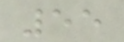55
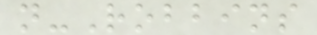n-Robbins
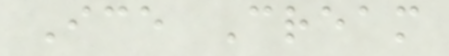Ice Cream
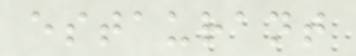estaurant
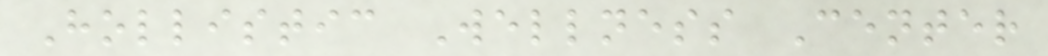Hollistic Wellness Center
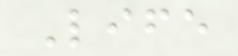Life
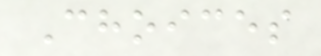Choices
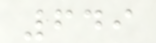649
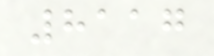8117
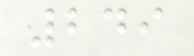249
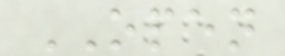OPEN
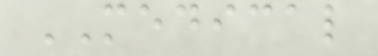MEDICAL
